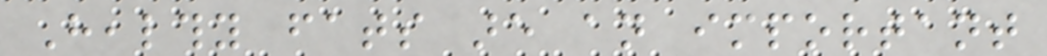Healthy fats are an important
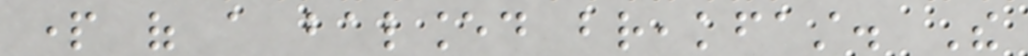part of a balanced breakfast. The
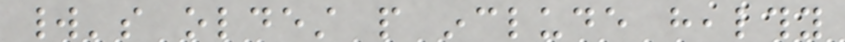world's oldest people include healthy
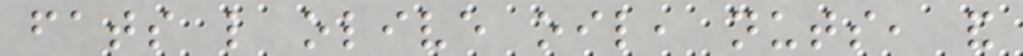fats like olive oil, nuts, and
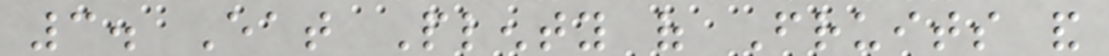3. Eat Plenty of Fruits and
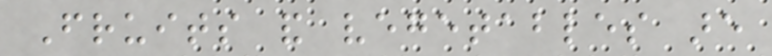Fruits and vegetables are
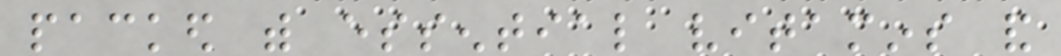packed with essential vitamins and
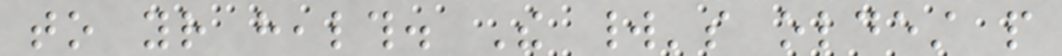to your health. The world's oldest people
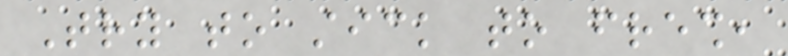Try to stick to fresh,
